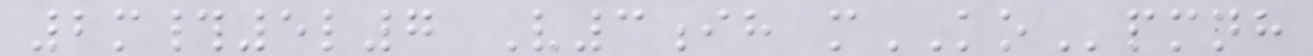2m#5l7 V3ih mKOpmnh
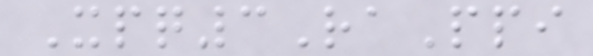Xpq3RaPpi
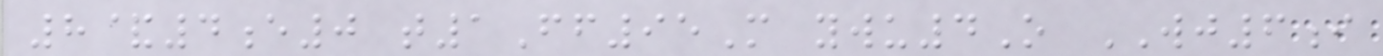8&4e0 t1Ff95M ywu4O WJ6i
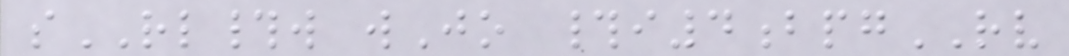sRL#w wJo #i4bpgRV
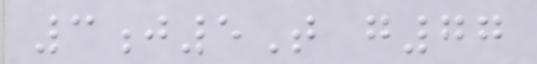3j5T g77
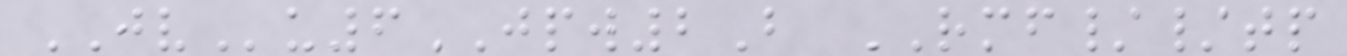JVu6JPW2B RMF//tp
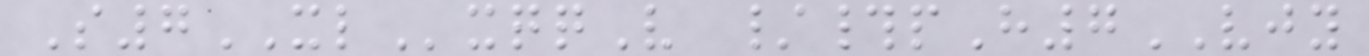S7XLxqqV /#pH7VJY
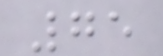75
